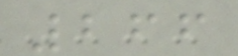266
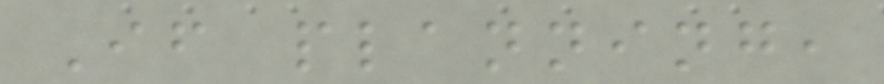If planning,
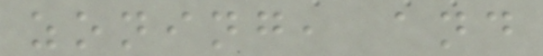zoning, and
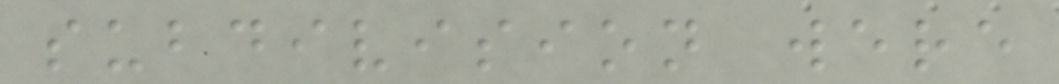subdivision were
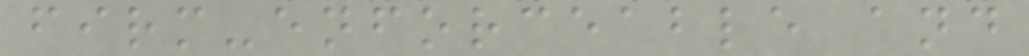firm-enforceable and
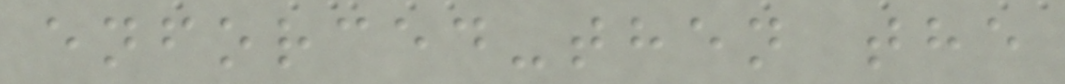enforced-then the
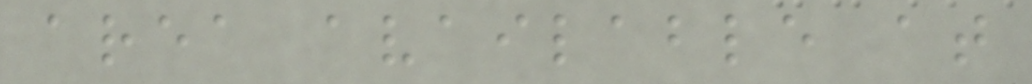area available at
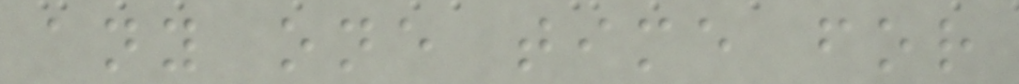any one time for
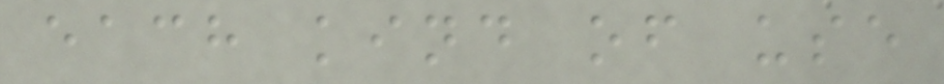each kind of use
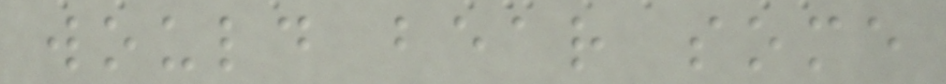would bear some
